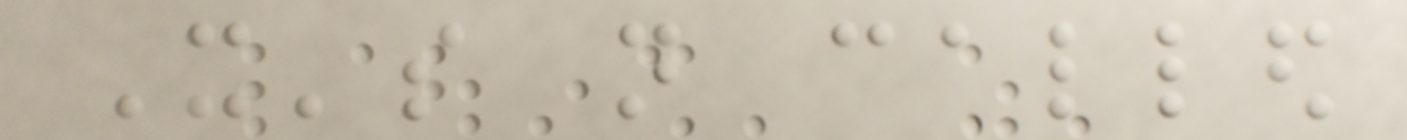It's not called
